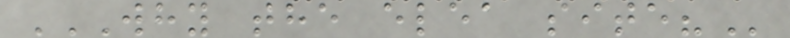WHY THE ELEA SITE?
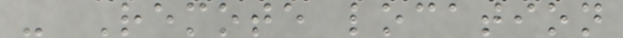- Remote location
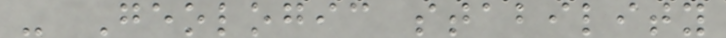- Geologic stability
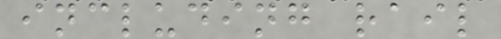including rail
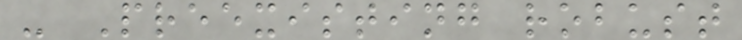- Preexisting robust
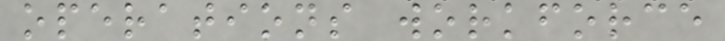operations workforce
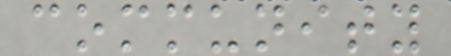community
